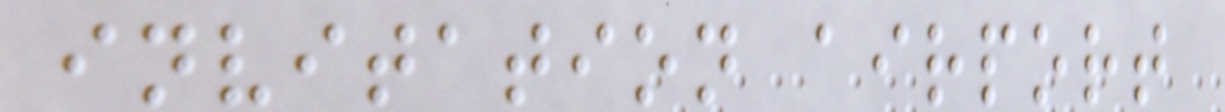invitation airport
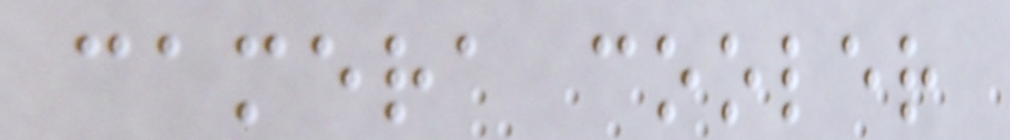camera cooler
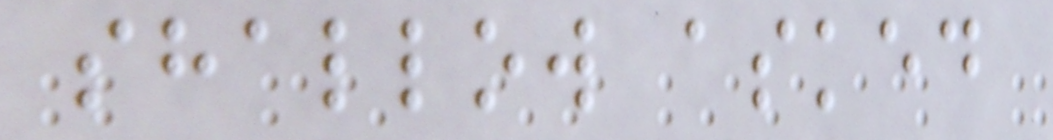shallow asked
